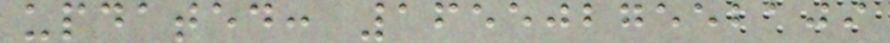updated: 1655027552109
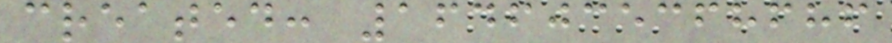created: 1646035368686
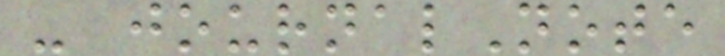- journalNote
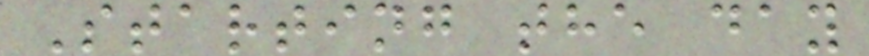Starting the day
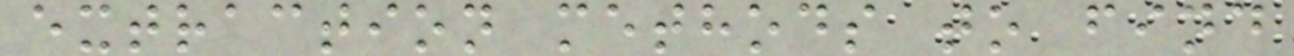extraction methods to find
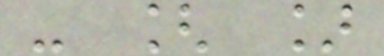- [ ]
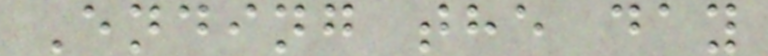Ending the day
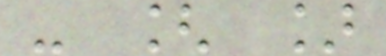- [ ]
